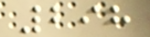298
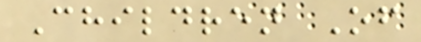Children Of
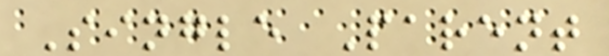Single Parent
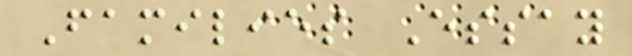Families Essay
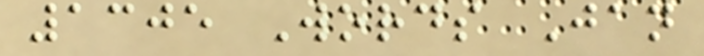1305 Words Jan
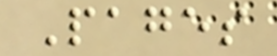Pages
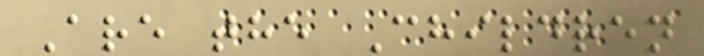Are the Children
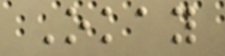Okay
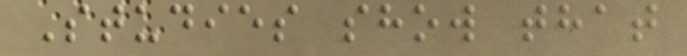Studies show that
